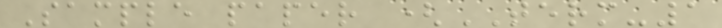Sample paper (TERM-1
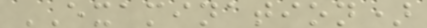EXAMINATION)
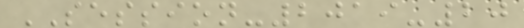SESSION-2019-20
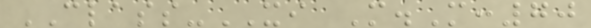CLASS-XI M.M:70
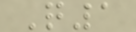Q1
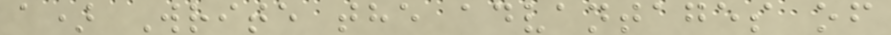a) Write the advantages of
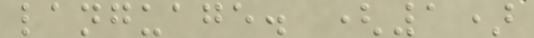language. (1)
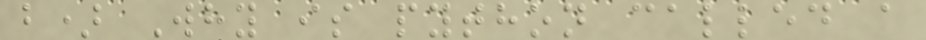b) Why is python called a
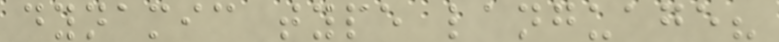dynamic type language?
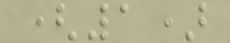(1)
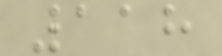118
